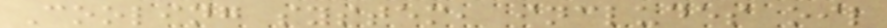Cooling system, includes oil
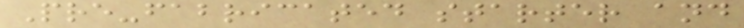Pre-fabricated starter and
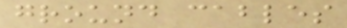ground cables
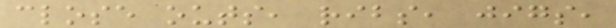close outs, ribs, jigs,
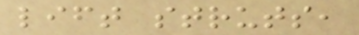lift struts,
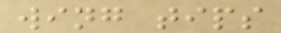wing tips
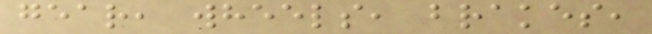gear, wheels, brakes,
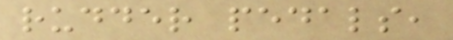rudder pedals,
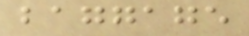baggage
